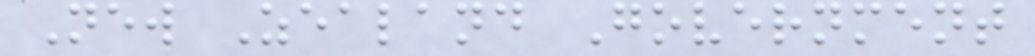New Zealand Government
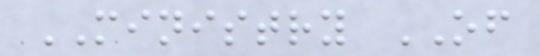MINISTRY OF
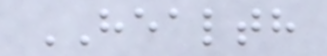HEALTH
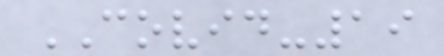COVID-19
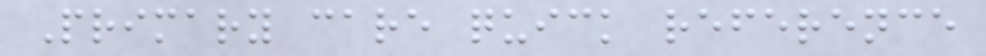Primary care quick reference
